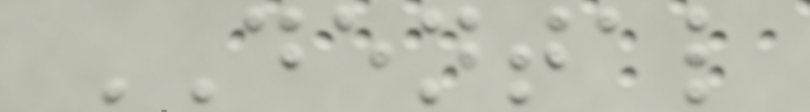DENTAL
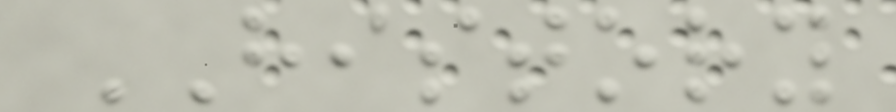HISTORY
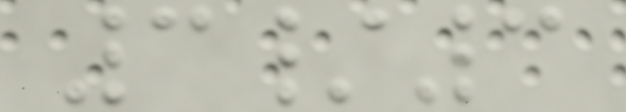3/3
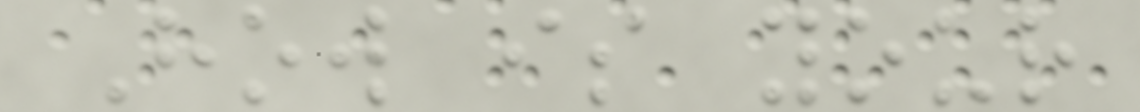How is your
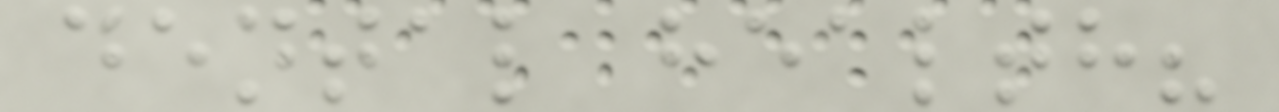dental health?
